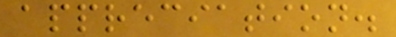appreciation.
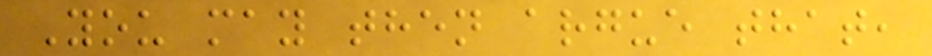You may then argue that,
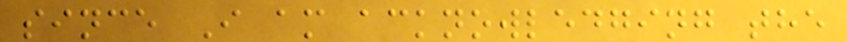since I am acknowledging the
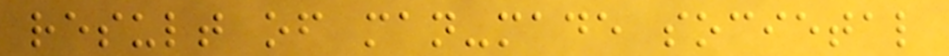result of man-made societal
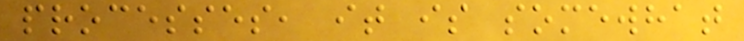processes, it is somewhat
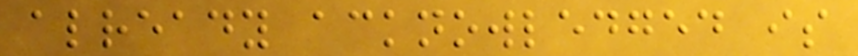already acknowledged is
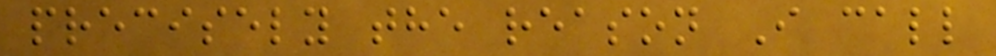precisely the reason I call
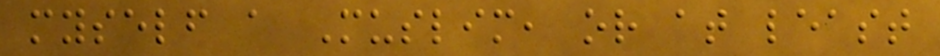myself a Muslim, or at least
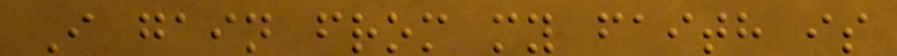I gain from my faith is
